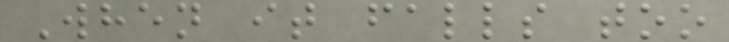When it falls too
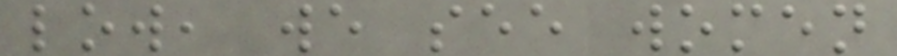low, we see women
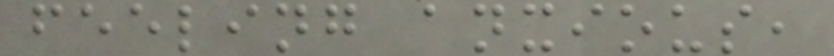feeling anxious,
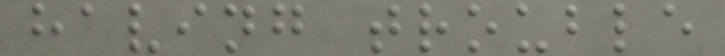having trouble
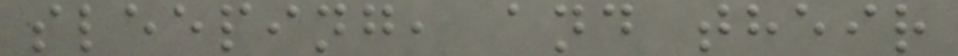sleeping, and their
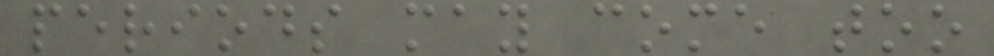periods may come too
